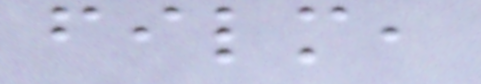film,
